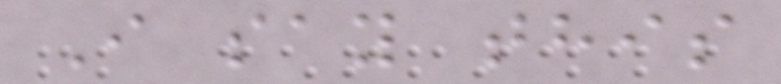I say this
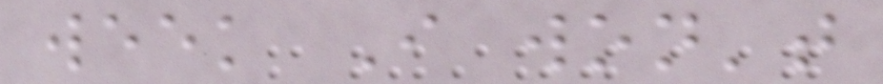week I won't
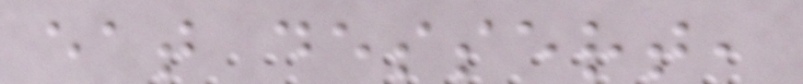eat dessert,
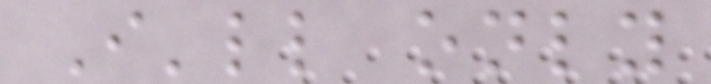I'll only
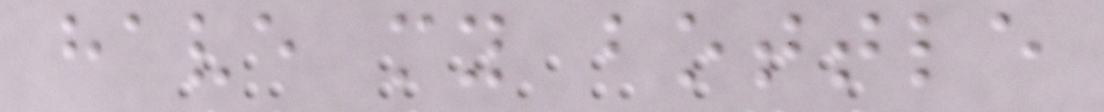have my bottle
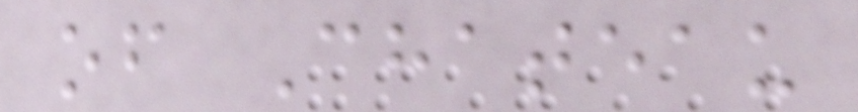of Chateau
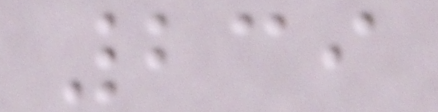239
